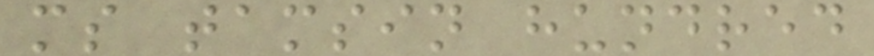ms tamsin hundred
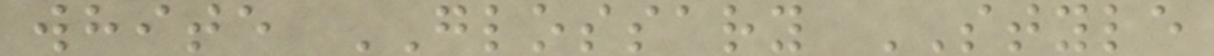white GLOSSARY STYLE
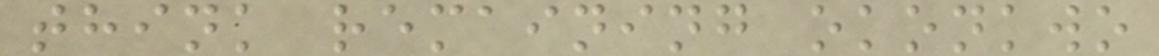think remaining okonkwo
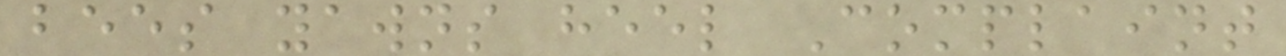bees yawns heel Complaint
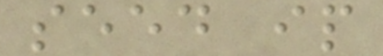seed ip
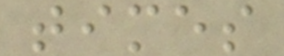times
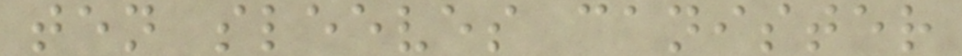ten sleeves canister
